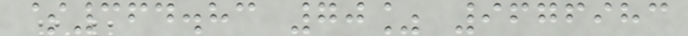$364.83 70% 9676983
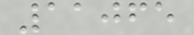11065
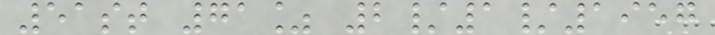51st 71% 2/1/1957
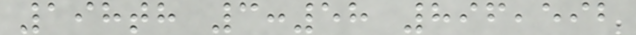198th 3:58 896,592
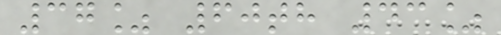37% 60th 43%
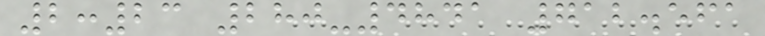2:23 280-4841 712.561
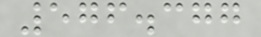576.377
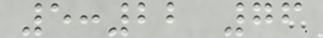5:22 76
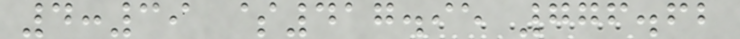4:39 $417.95 776.62
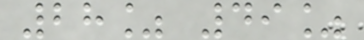28% 49%
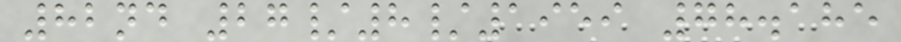82nd 27/8/1959 78.185
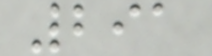291
